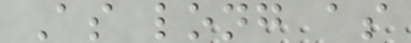As long as
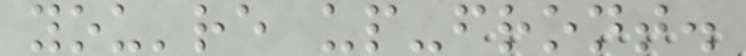you're up-front.
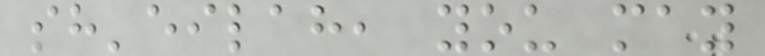sh'eilah, you may
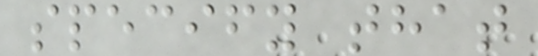specify that
